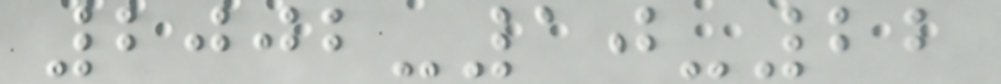2002-10-22
